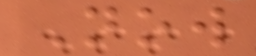Now
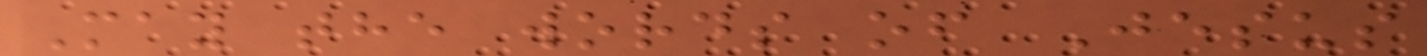May the words of Jesus
